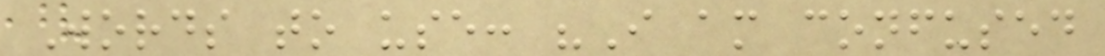Words to use: "I am confused
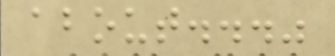about..."
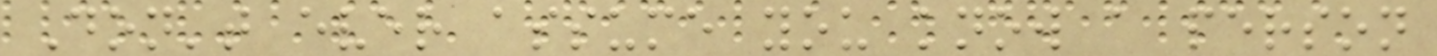Don't ever assume you know a person
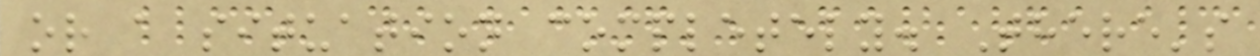or a situation completely. There's
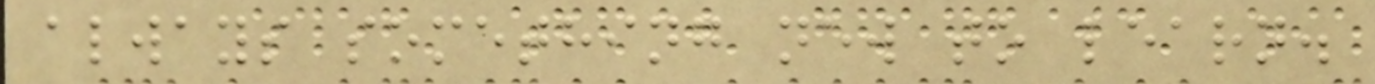always something new to learn.
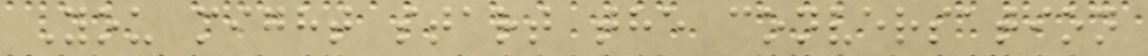You might start the conversation
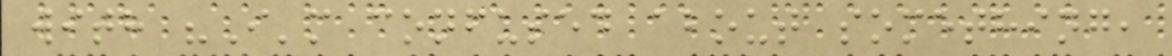with "I'm confused about something,
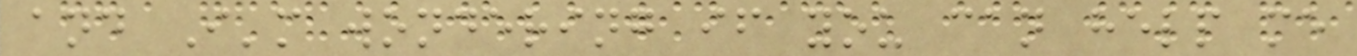and I'm wondering if you can help me
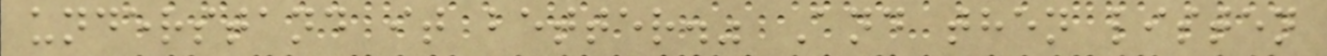understand it better." And then listen
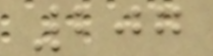207
